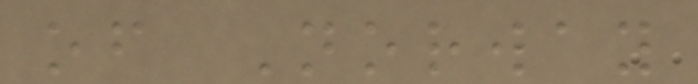of Norway
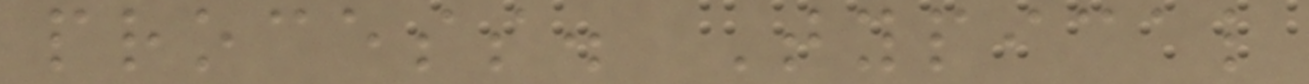process. Typical
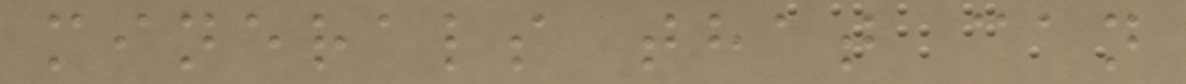minerals that can
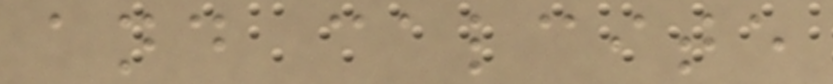and calcite
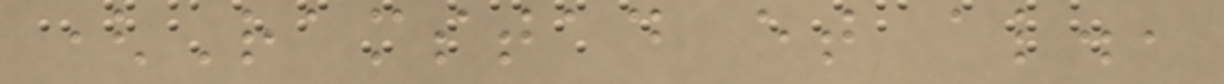(Ramstad et al.,
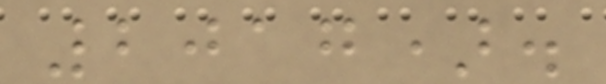2017).
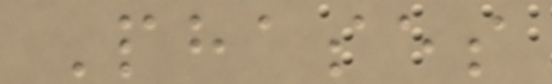Phases
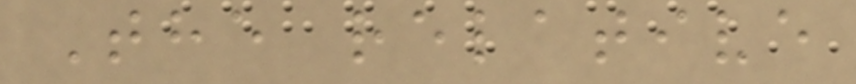The relative
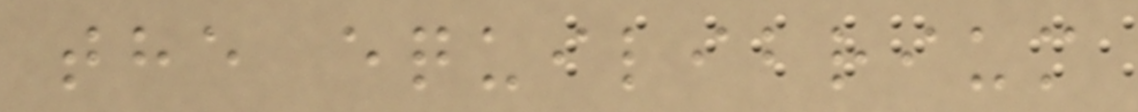the equilibrium
